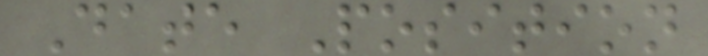Date Position
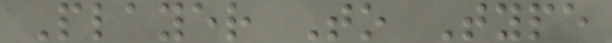Player To Type
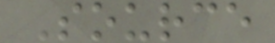Source
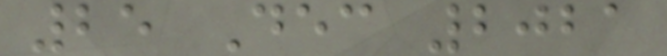25 Dec 2021
